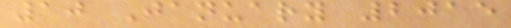10 January 2015
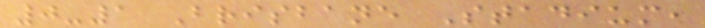0-1 Brisbane Stadium,
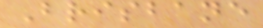Brisbane
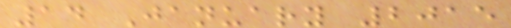14 January 2015
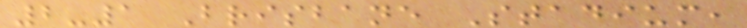2-1 Brisbane Stadium,
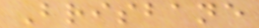Brisbane
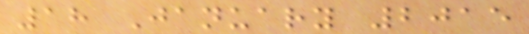18 January 2015
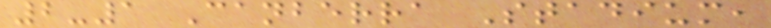2-1 Canberra Stadium,
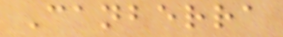Canberra
